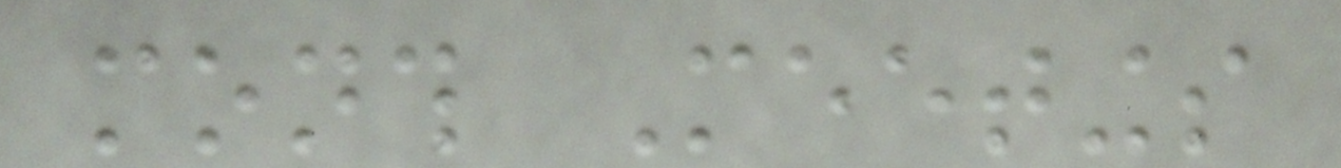month Meetings
